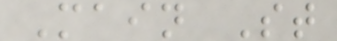Main St
